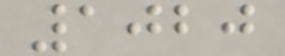1020
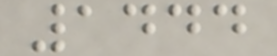1444
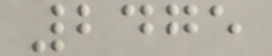2475
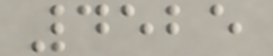4525
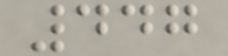447
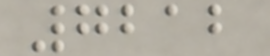7212
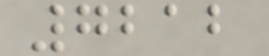7212
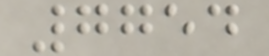7754
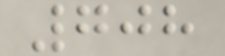708
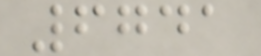6741
